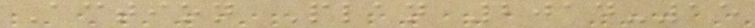Action Plan 2014-15
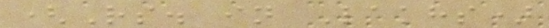(Rs. in Lakhs)
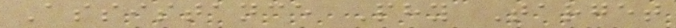Assistance Phy Target
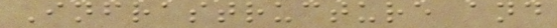Infrastructure and
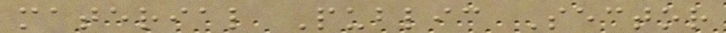material Public Sector
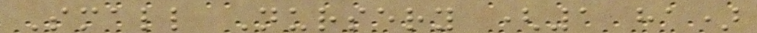Small Nursery (1 ha)
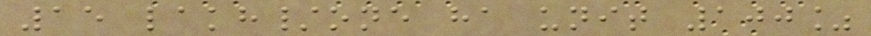15 lakh/one ha unit 100%
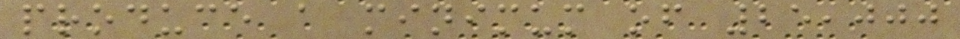produce a minimum of 25,000
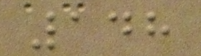148
